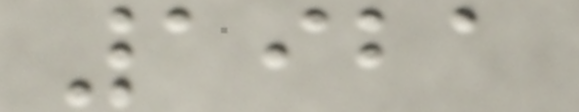1921
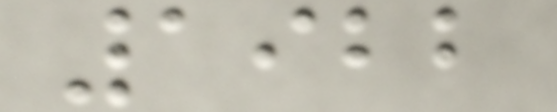1922
